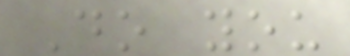Do you
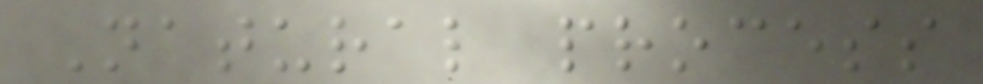Natural process
